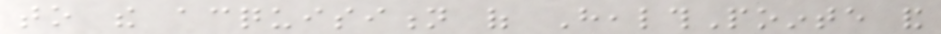to the acquisition of HealthPointe and
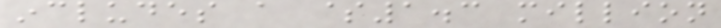includes a $1.3 million
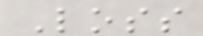Loss
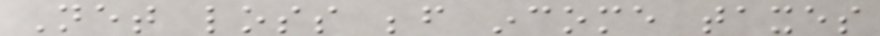Net loss before income taxes
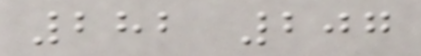282 207
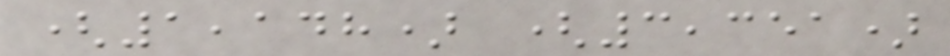(1,148) (3,351)
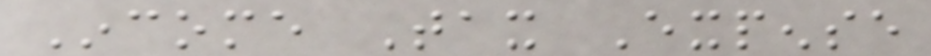Income Tax Expense
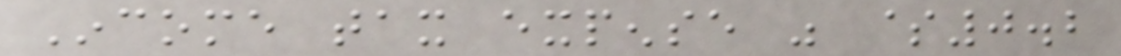Income tax expense was $0.2
